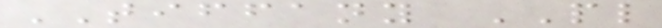TIFFANY PL
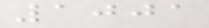1001
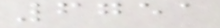6751
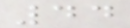44
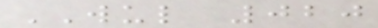WUL 020
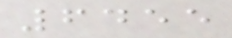6455
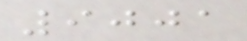9001
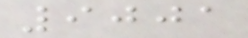9001
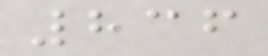836
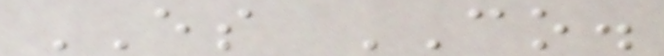ES CO.
